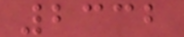2332
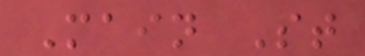Main St
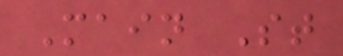Main St
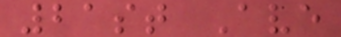21st Ave
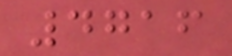4716
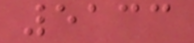5133
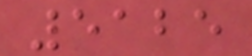5125
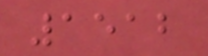1512
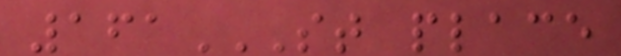161ST PLACE
